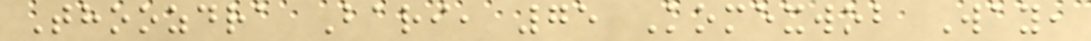Thoozdra Bari, 75 Komexwob Way,
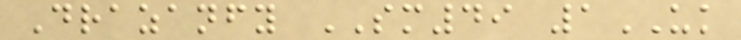Drazanfy SM49 1UK
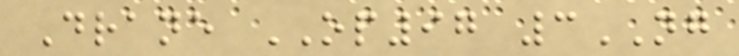Drane OP97 3NG
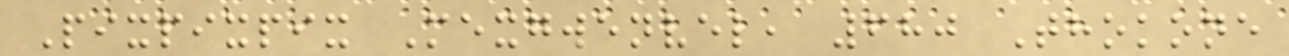Pixpixpix Mexgwenvel, 680 Thokone
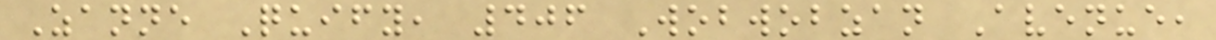Zanne Quify, 406 Wobwobzan Avenue,
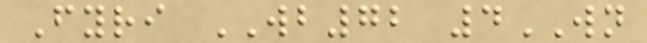Fyri WB72 4WN
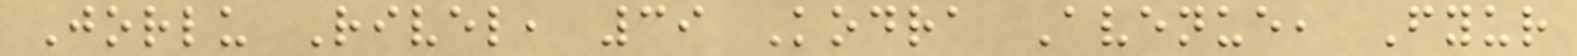Jorlu Rivel, 39 Kodra Avenue, Fyur
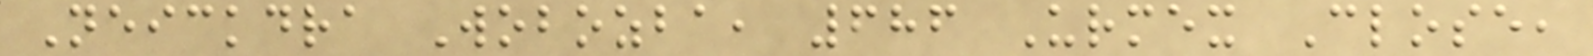Neickdra Wobozba, 686 Urmex Close,
